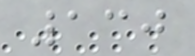130
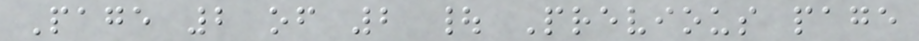Page 2 of 2 | Previous page
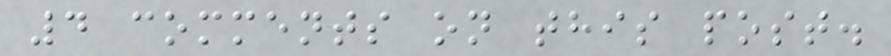4 comments on this post.
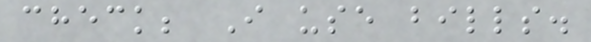check; I use bills.
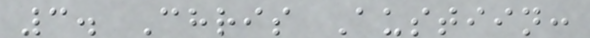3. Chris Austiin:
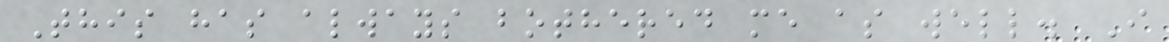This has always bothered me as well. I
